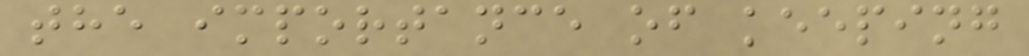the importance of keeping
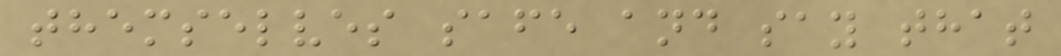themselves safe and say that
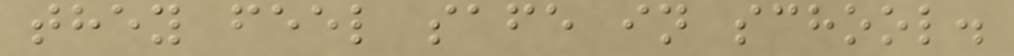they feel safe in school.
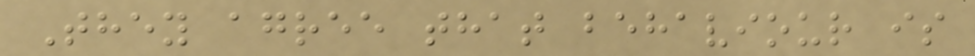They agree that behaviour is
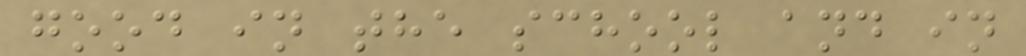good in the school and in
